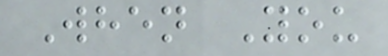When You
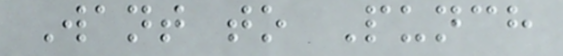Want to Punch
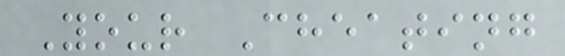Your Cheating
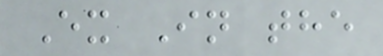Ex In the
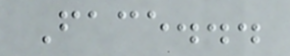Face...
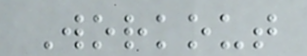Workout
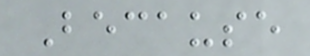Because
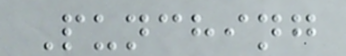Punching
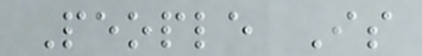People Is
